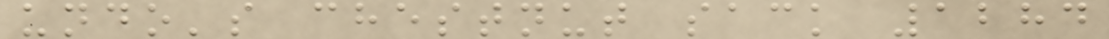undo's chestnut sack 1284
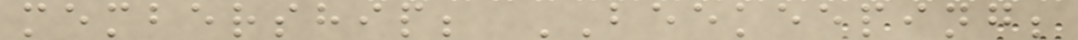membership; BEEKEEPING;
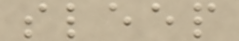sleep
